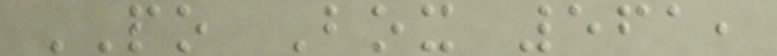PO Box 561,
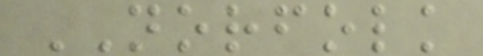NORFOLK
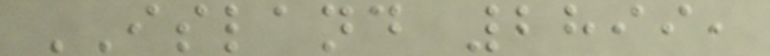ISLAND 2899,
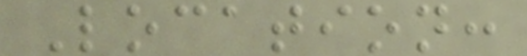Location:
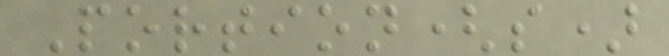Portion(s)
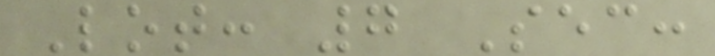Lot: 7 Sec:
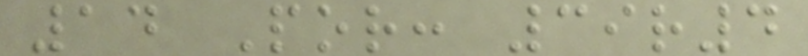14 Por: 39r4
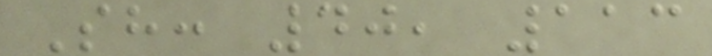Sh: 40, 113
